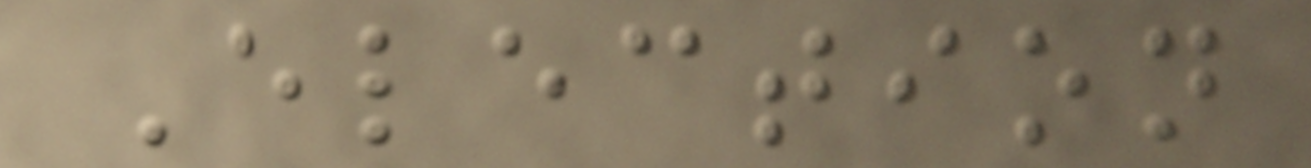Election
